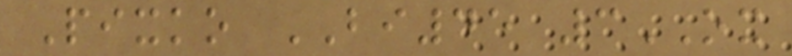Pixko BI45 3OX
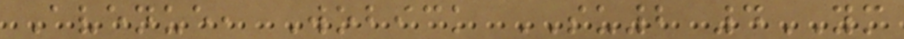Avenue, Wobick SU2 4YM
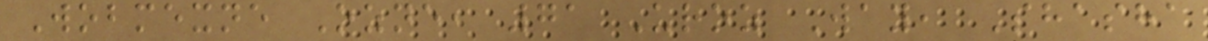Wobmexne Ozne, 71 Uroz Way, Shasha
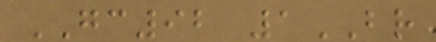GC92 1BR
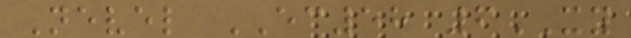Nevel EC58 6XY
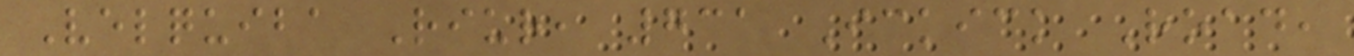Velquiba Riur, 731 Ickick Road,
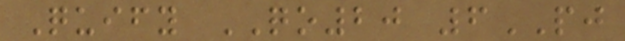Quify QO20 6PJ
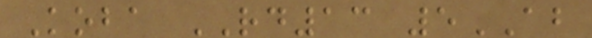Koba RD13 5AB
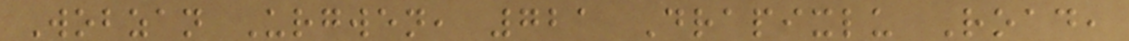Wobzan Urgwen, 721 Drapixlu Road,
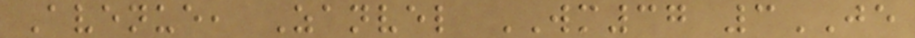Avenue, Zanvel WM37 3JE
